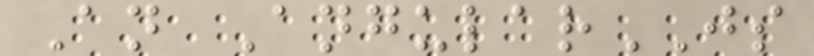An AngularJS
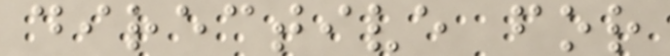directive for
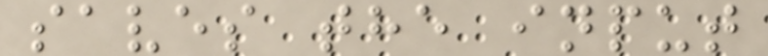saves the input
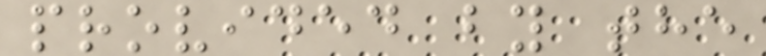provided by the
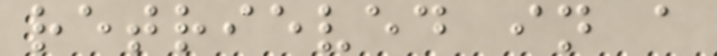retrieved in a
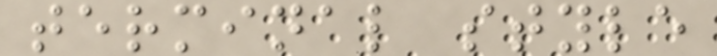terminal style
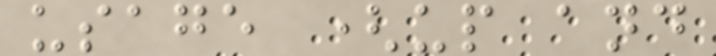usage (up and
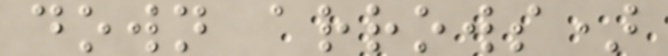down arrows)
